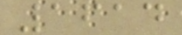1614
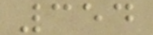354
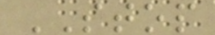STOP
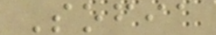Sofia
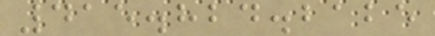415.824.2125
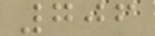706
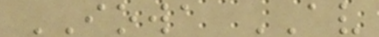IOWA AV
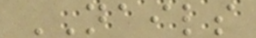NAILS
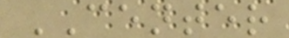CENTER
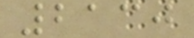2130
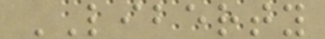LIBERTY
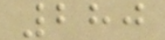280
